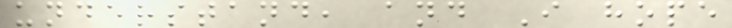understand, and I hope
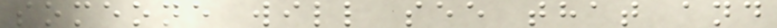someone will see that and
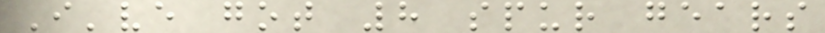I've got 8 spur gears
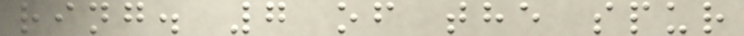ring. 7 of the spur
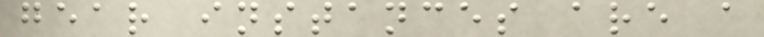gear instances are a
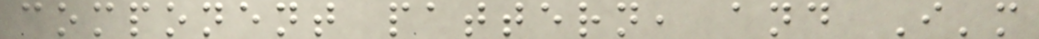component pattern, and I'm
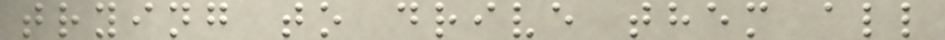trying to drive them all
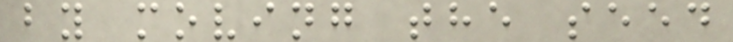by moving the seed
